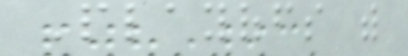Playoffs with
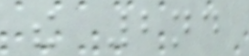the 2nd
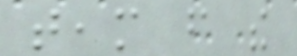team from the
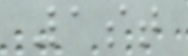1st
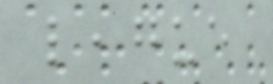league
